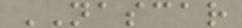NASCAR
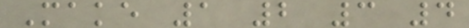Make 1 2 3 4
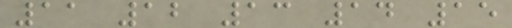11 12 13 14 15
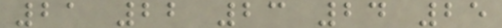21 22 23 24 25
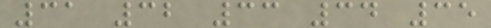31 32 33 34 35
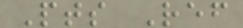Pts Ref
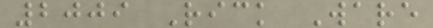2009 Rick Ware
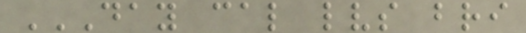DAY CAL LVS BRI
